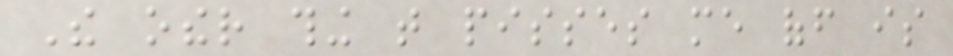The other thing that pisses me off is
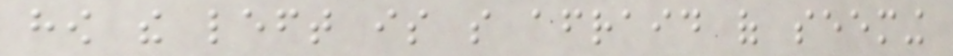how the left is so afraid of seeming
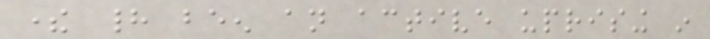there had been an active uprising in
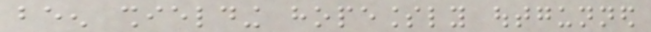been shielding hopelessly outgunned
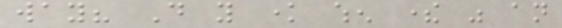way? Do you know when there was an
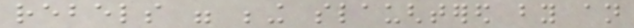rebels were being slaughtered by an
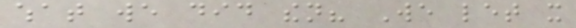what we did then? We let it
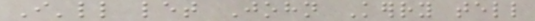I'll let John Kerry tell
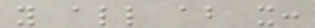you all about it:
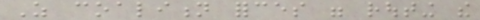As coalition forces were routing the
